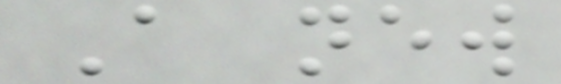A new
